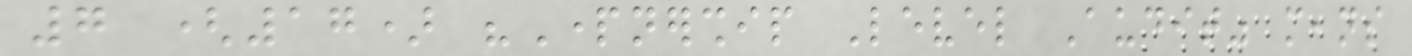7 (17) "Partnership Level Audit" means
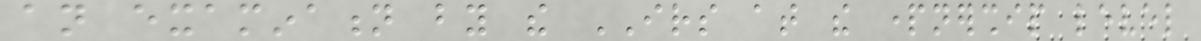an examination by the IRS at the partnership level
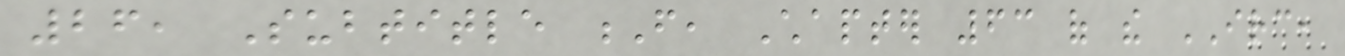26, Subtitle F, Chapter 63 of the IRC,
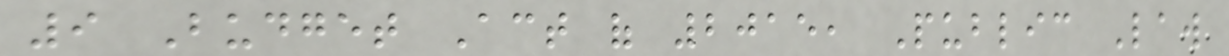9 Budget Act of 2015, Public Law
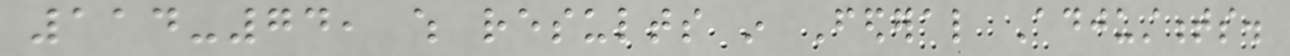114-74, which results in Federal Adjustments.
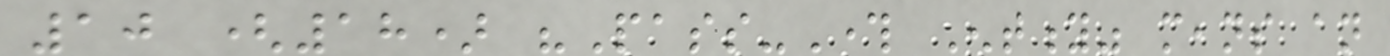10 (18) "Pass-Through Entity" means an
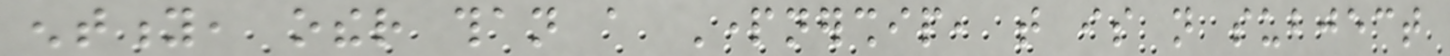entity, other than a Partnership, that is not subject
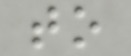to
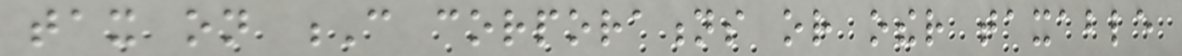tax on C corporations or other taxable
